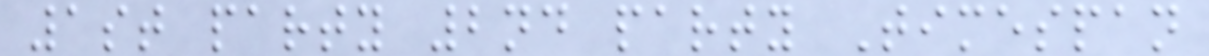1st party 2nd party Timespan
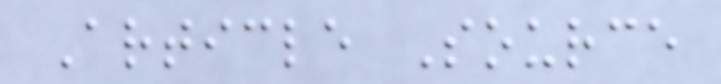Article Source
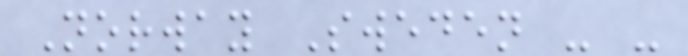Norway Sweden - -
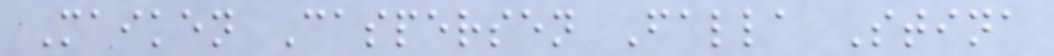Maiken Caspersen Falla Stina
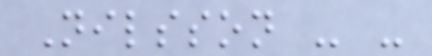Nilsson - -
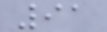91
